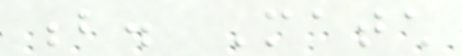b. Match
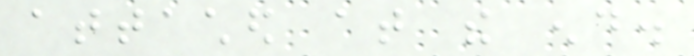attached at the end.
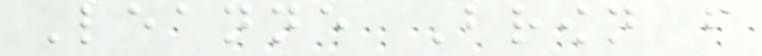Leanne Brown from
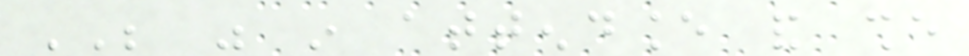BE was in attendance and she
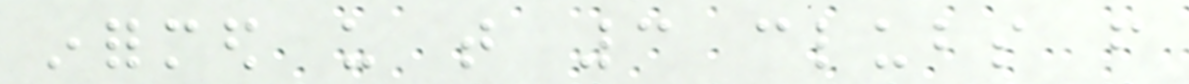informed us that 3 clubs from
